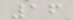16
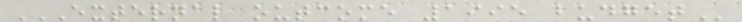EXTERNAL OUTCOME 1995 BUDGET
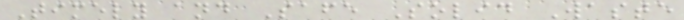Timely and Safe Solid Waste
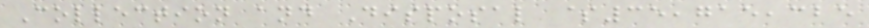Collection and Disposal $35,715,325
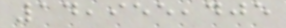14,955,405
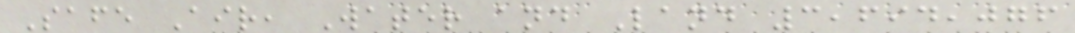Safe Air, Water and Land 3,694,076
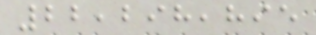22,298,895
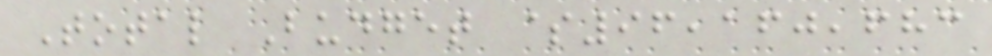Total Budget $96,160,683
